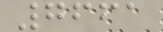7661
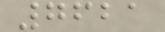7621
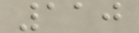110
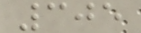305
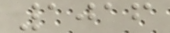1016
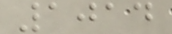1014
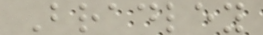Bradley
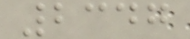2347
